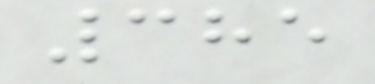385
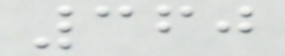360
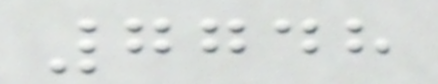7748
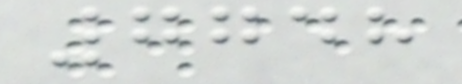7748
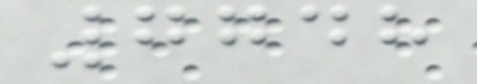7748
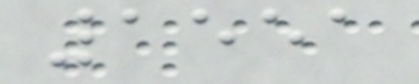1551
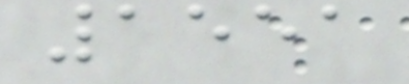1551
